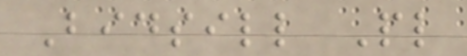Bidsill Pl
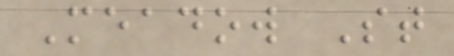Meadow St
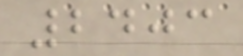2403
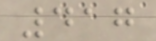417
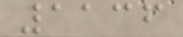1136
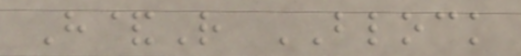H&R BLOCK
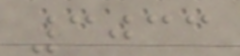3033
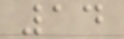14
